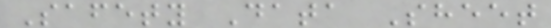Safety Data Sheet
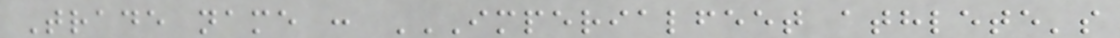Trade name : IMPERIALFEET ATHLETE'S
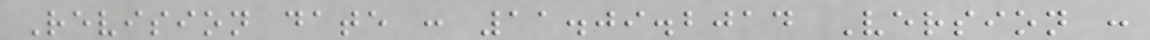Revision date : 11.09.2014 Version :
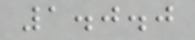1.0.0
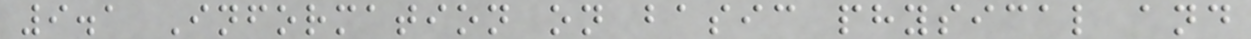9.1 Information on basic physical and
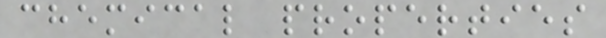chemical properties
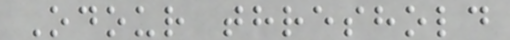Odour threshold
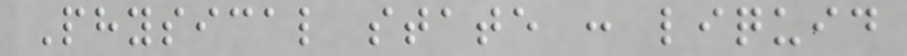Physical state : liquid
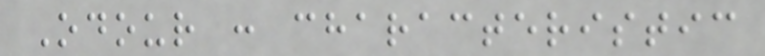Odour : characteristic
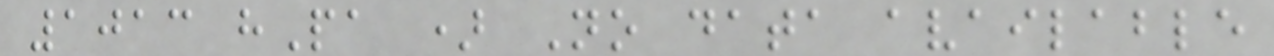1013 hPa ) No data available
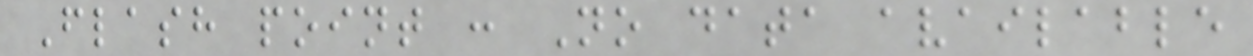Flash point : No data available
